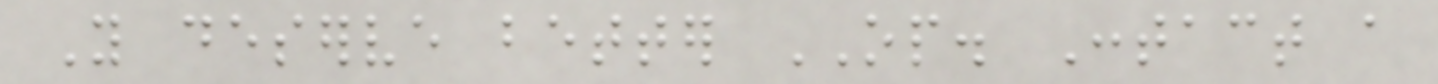You deserve better OP. Contact a
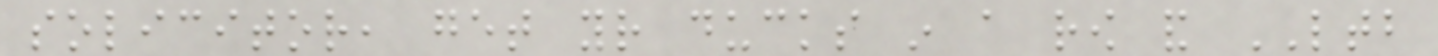solicitor, get your ducks in a row and LTB
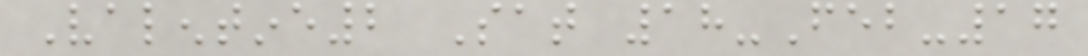Valentine2 Sat 18-Feb-17
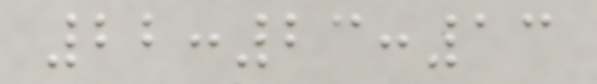22:23:13
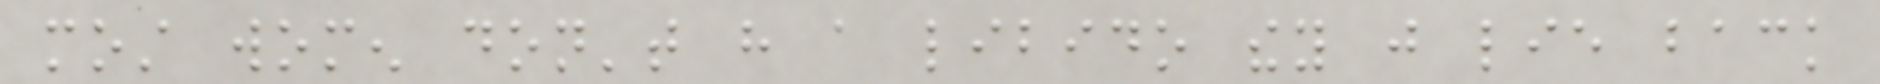most women don't have a libido they just lie back
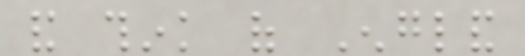and think of England
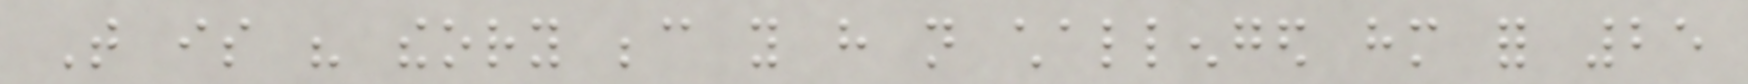That is his theory because you have not challenged him for 25
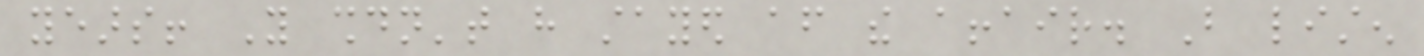years! You shouldn't have stayed after the affair. But listen
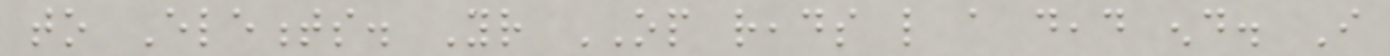to Elements. Your OP reads like a dead end. I
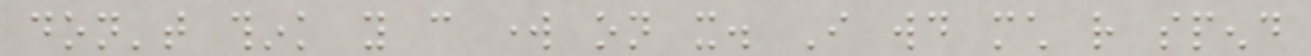don't think you can work on it. I would much rather spend
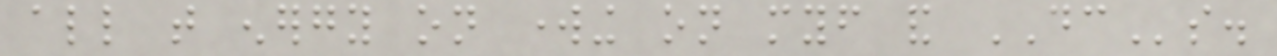all that energy on working on myself and DCs.
